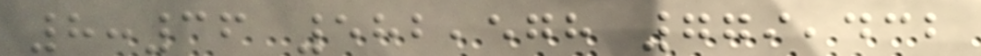8:36 582,578 779,432
